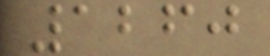1260
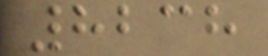8238
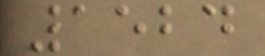1524
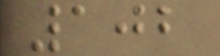102
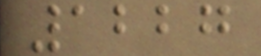1227
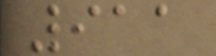911
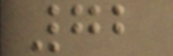72
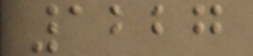1227
